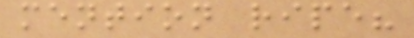mention ripe?
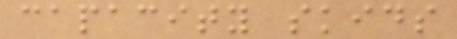capacity skids
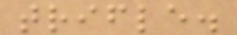trifle.
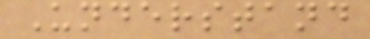Understand
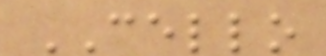CELLO
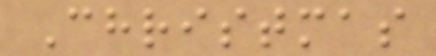Christmas
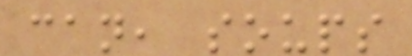can, soups
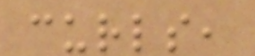curls,
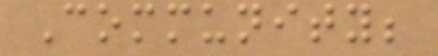Community;
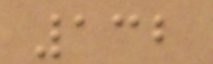132
